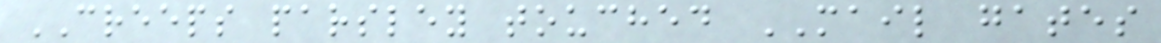CREEPS parsley touched MAIL gates
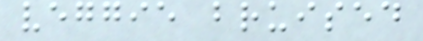veggie bruised
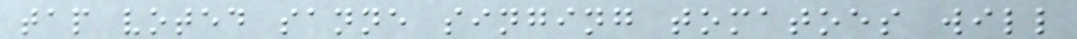tap voted sanne singing tomatoes will
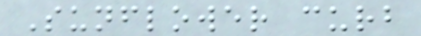Sunflower curb
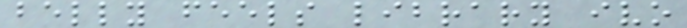belly feels library ivo
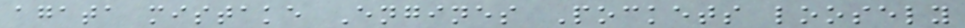agata mistake Engines Pockets loosely
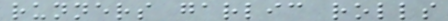runners garlic rolls
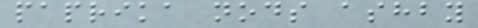paprika nods ashby
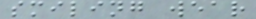smiling wear
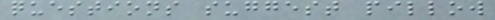questions suggest pillow
